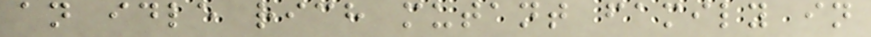an idle rich mutant family in
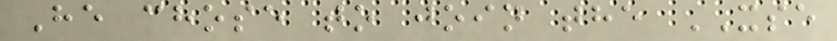He chose to join the XSE
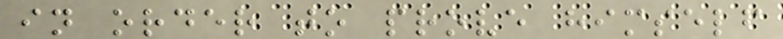in order to prove himself
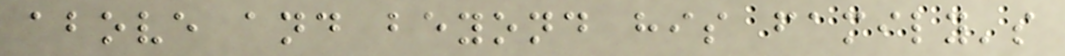above and beyond his family's
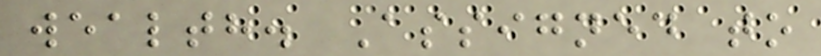wealth. Assigned to
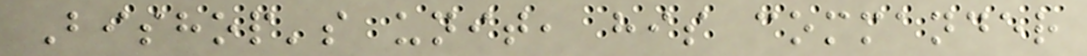Bishop's unit, his commander
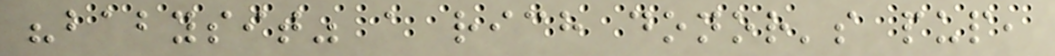"babysit" a rich donor's pup,
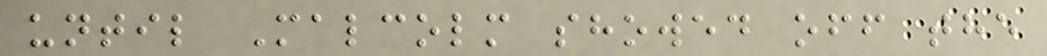until Malcolm showed off the
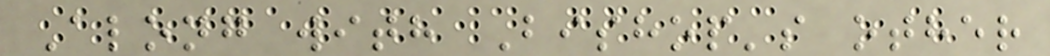Along with Bishop's other
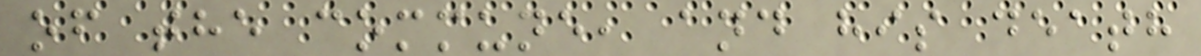of the commune, and his death
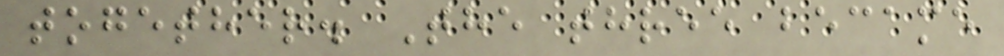together. The three became
